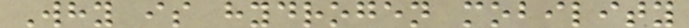Why is hydrogen mobility
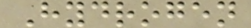Hydrogen
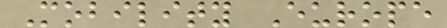Mobility Europe
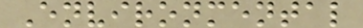Environmental
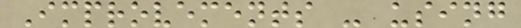Improvements - using
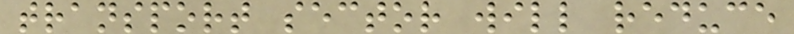transport sector will reduce
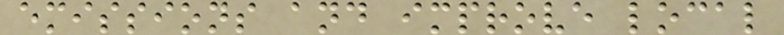emissions and improve local
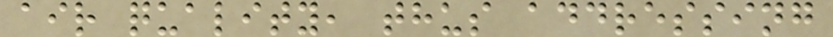air quality, thus addressing
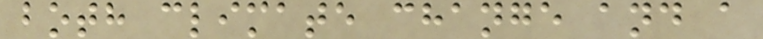both climate change and a
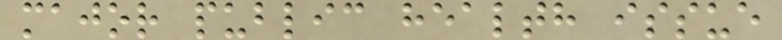major public health issue
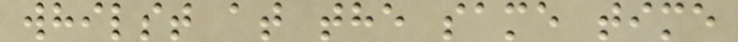whilst at the same time
